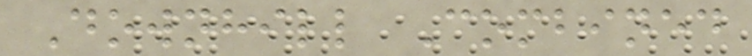Downhill Combined
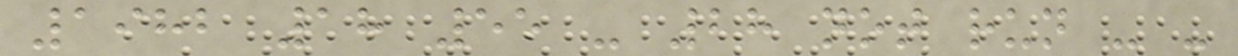1982 18 55 - 28 not run - -
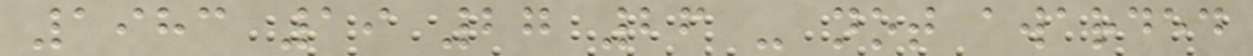1983 19 27 26 - not awarded
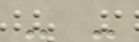- -
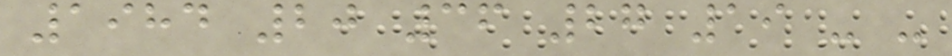1984 20 36 27 19 - -
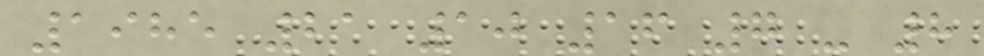1985 21 10 16 7 - 8
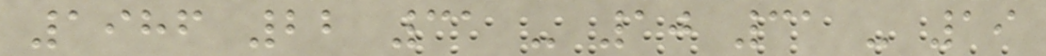1986 22 31 - 10 31 - 19
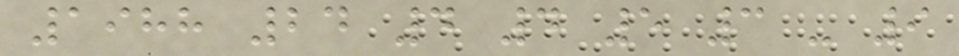1988 24 4 4 5 3 - 9
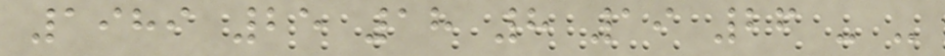1989 25 18 8 19 26 - -
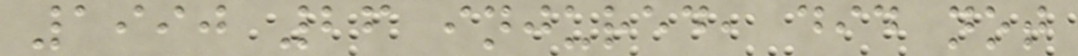1990 26 injured, did not
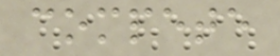compete
